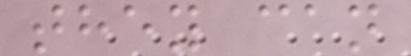they can
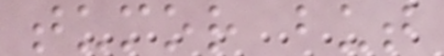tumor but
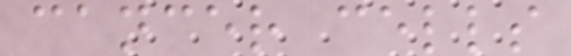cancer cells
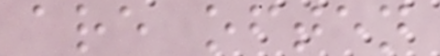are often
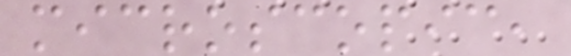microscopic,
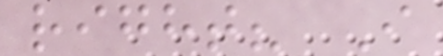right? I
